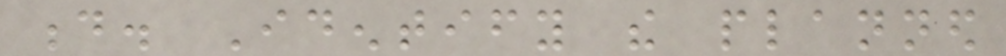d. Identify the planned
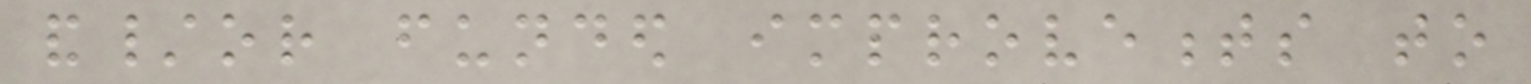and/or funded improvements to
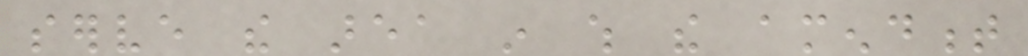serve the area in which the amendment
